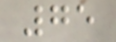75
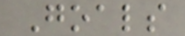Goals
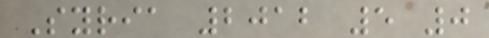Syria 2012 5 0
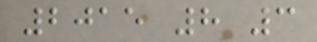2015 8 3
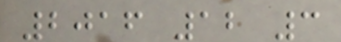2016 12 3
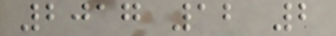2017 12 2
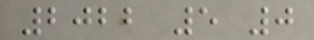2022 5 0
